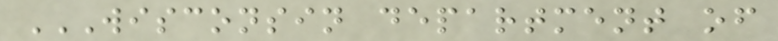WISCONSIN DEPARTMENT OF
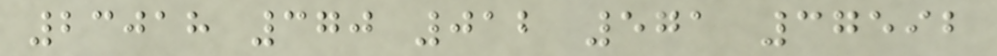23018 370 012 571 37592
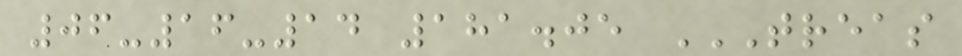06-16-14 181.05 TREAS
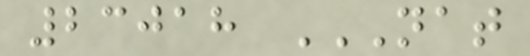23018 NAT
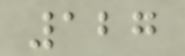127
